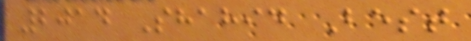2014 Shahid Best
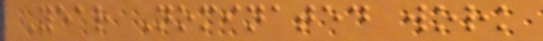Year Nominated work
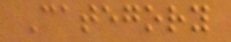Category
